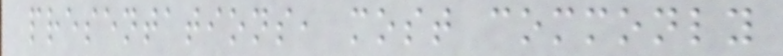presentations, most commonly
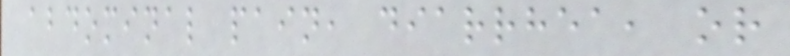abdominal pain, diarrhea, or
